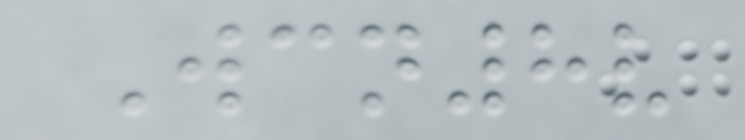Wcn8v
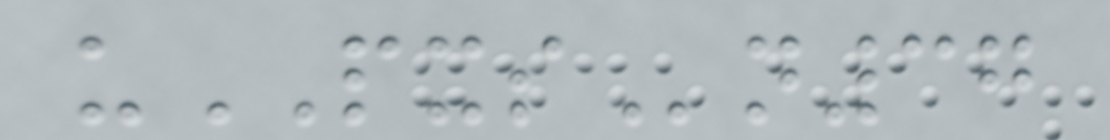uPXSn37
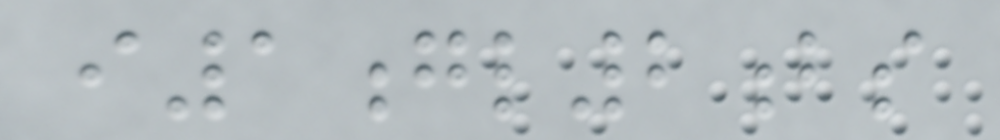i1gl2bs
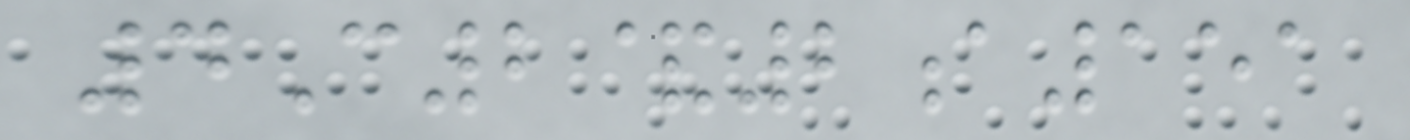4C2&2a151
